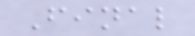Final
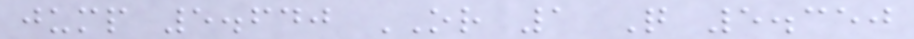jump 5.640 OR 1 Q 5.350
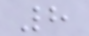8
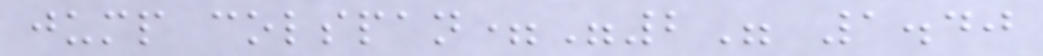jump colspan="2" 1.40
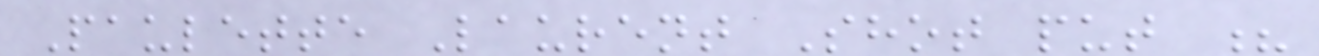Paulette Laurent Shot put ?
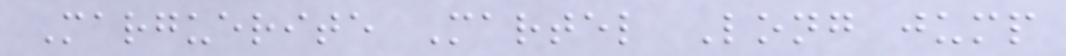Marguerite Martel Long jump
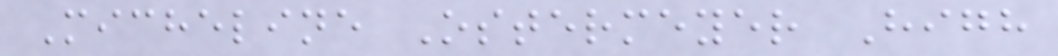Micheline Ostermeyer High
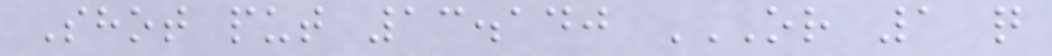Shot put 13.140 OR 1 Q
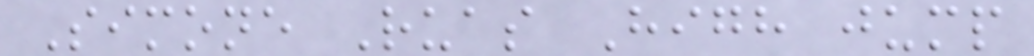Simone Ruas High jump
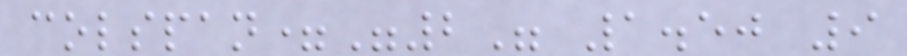colspan="2" 1.50 9
